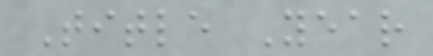Title Year
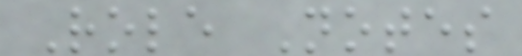Role Notes
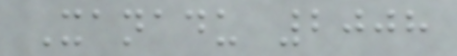Xanadu 2008
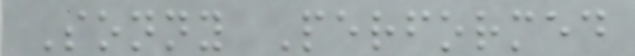Sonny Performed
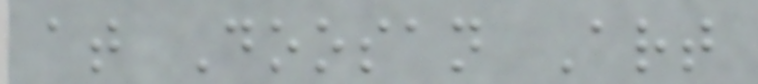at Doosan Art
